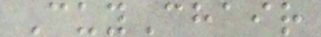CuyChair
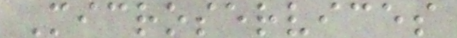Microservices
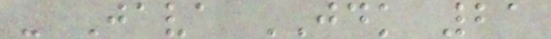- Java JDK 21
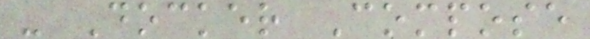- Docker Compose
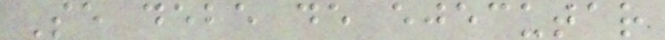Se debe de ejecutar
